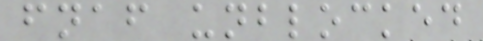fnaf unblocked
